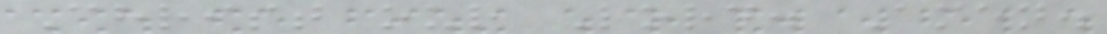Christ our Lord. Amen.
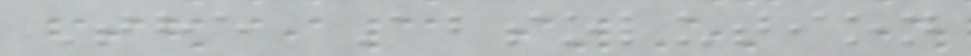The Absolution
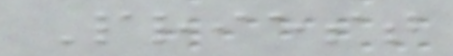Priest
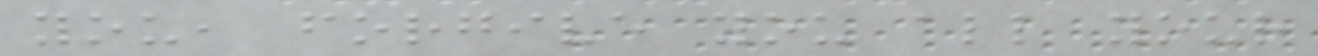you, forgive you all your
